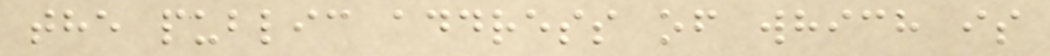the public address of which is
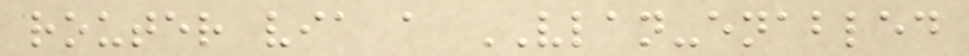router via a VLAN-enabled
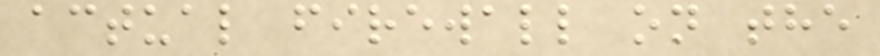actual firewall on the
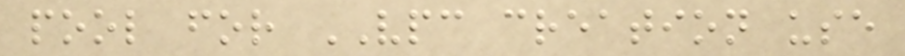pool for VPC creation use
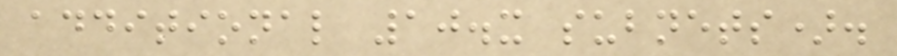additional 10.x subnets).
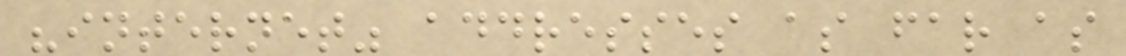"internet" addresses as far as
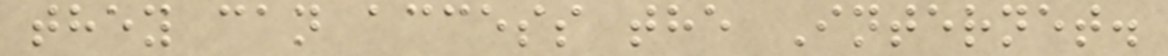they can access the Internet.
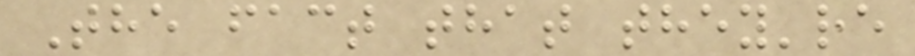The fact that they're
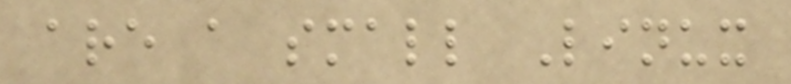are a small Linux
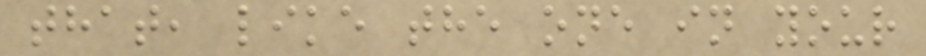that, like the one in your
